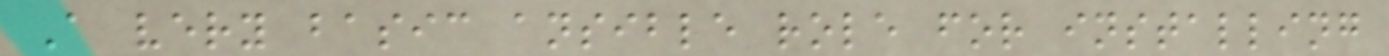A very basic ansible role for installing
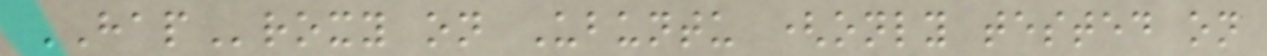HAProxy on Ubuntu (only tested on
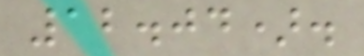12.04).
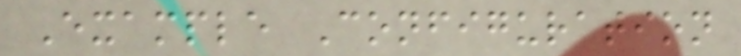Example Configuration
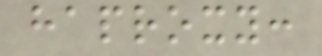haproxy:
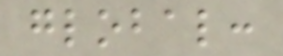global:
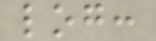log:
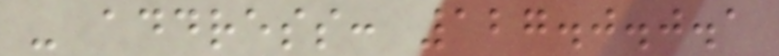- address: 127.0.0.1
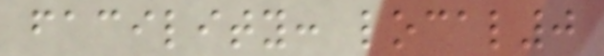facility: local0
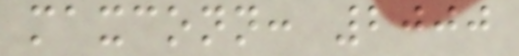maxconn: 2000
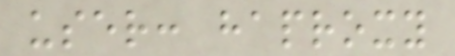user: haproxy
